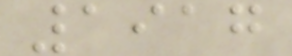1917
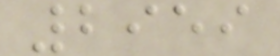2959
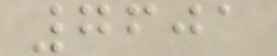7601
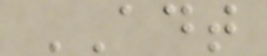ADT
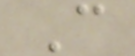C
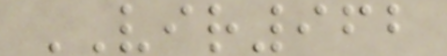VIR962
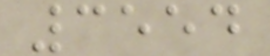3554
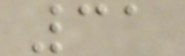31
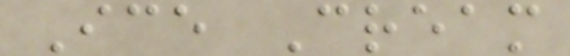Ice Cream
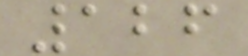126
